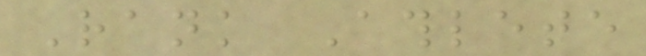Rank Athlete
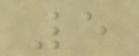5
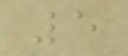5
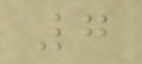7
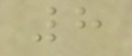8
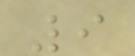9
